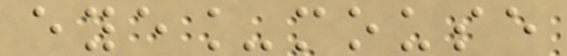eye_mouse
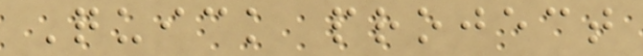Quick project
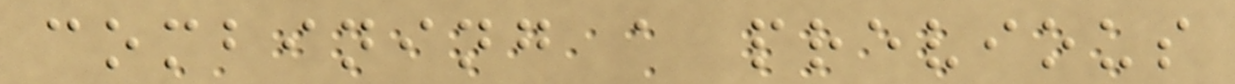combining a previous
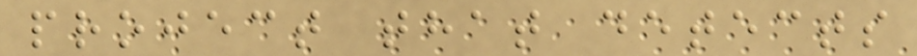project that detects
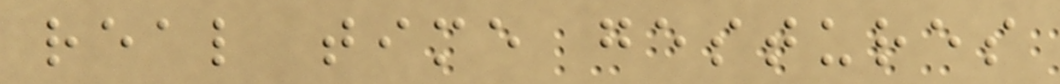real time gestures
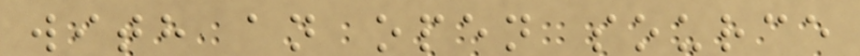with an open source
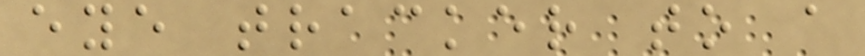eye tracker to a
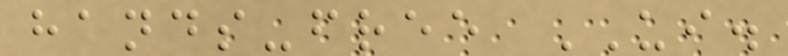hands-free UI.
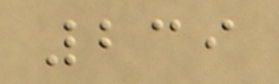239
